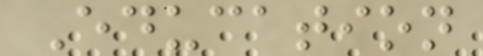Education
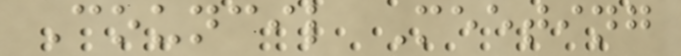Council Meeting
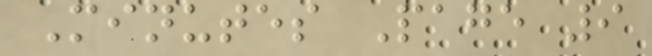Minutes Page 9
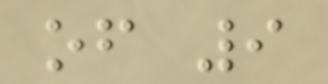of 9
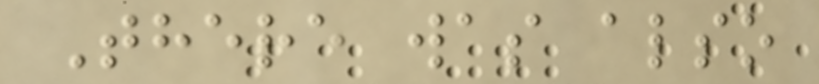There was also
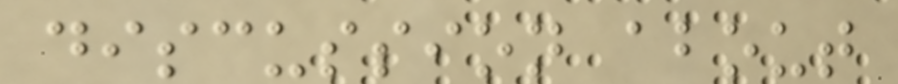discussion about
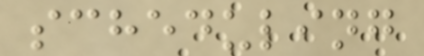scheduling
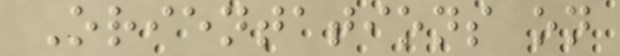Orientations on
